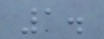1.
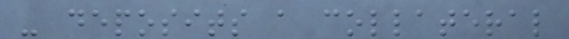- deposits a collateral
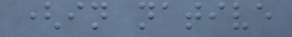(in native
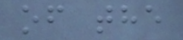of the
